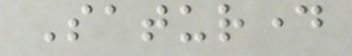Saturday
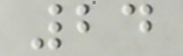24
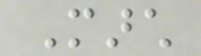March
